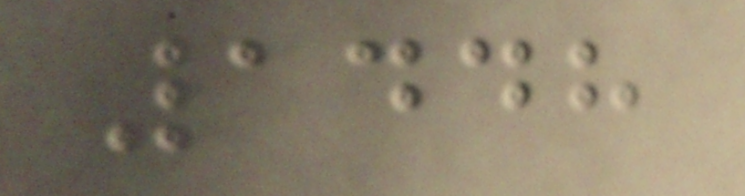1448
